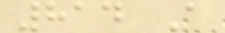814 A
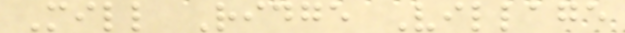Mill Ridge Village
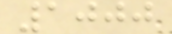1000
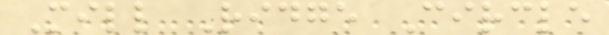Mill Ridge Circle
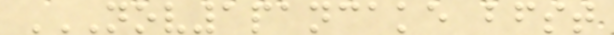NOV1PANCAKE BFST
